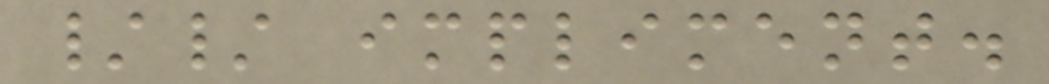// impliment.
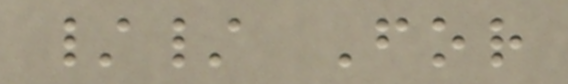// For
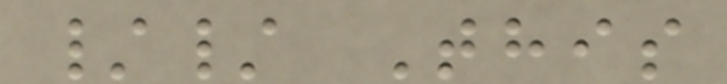// This
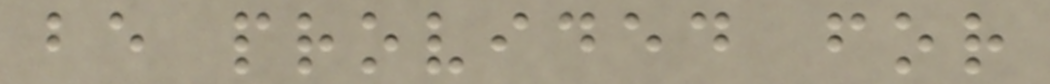be provided for
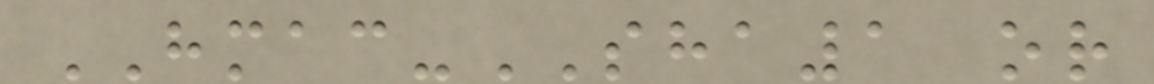HMAC-SHA1 or
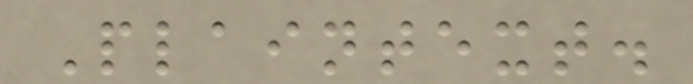Plaintext.
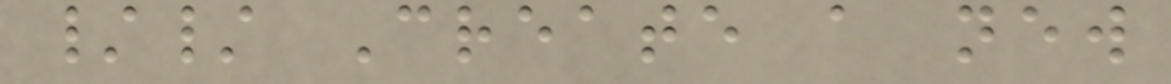// Create a new
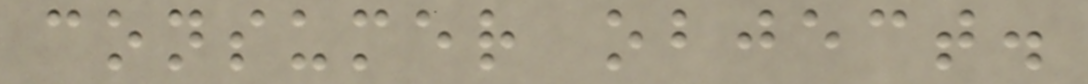consumer object.
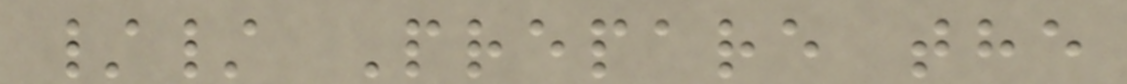// Prepare the
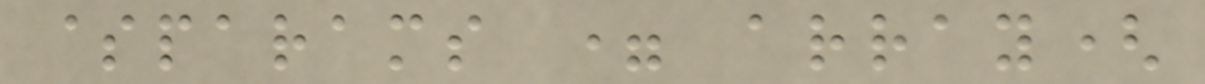$params = array(
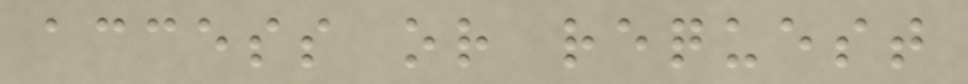access or request
